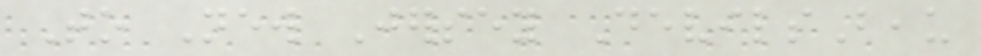To New Jersey DevilsBeau
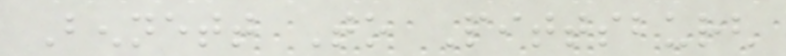Bennett To Pittsburgh
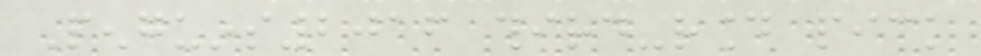Penguins2016 third-round pick
